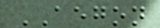AEGON
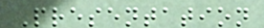Presentation
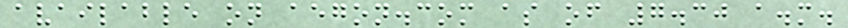available on aegon.com as of 7.30 a.m.
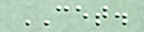CET.
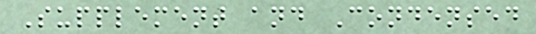Supplement and Condensed
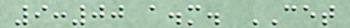9:00 a.m. CET
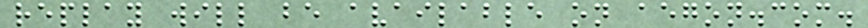replay will be available on aegon.com.
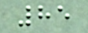85
